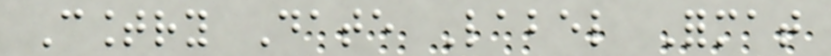Country Date Label Format
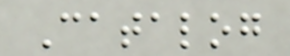Catalog
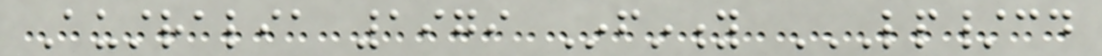Australia 1979 Infinity LP/CD
